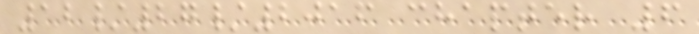12/27/2016 chapter 6
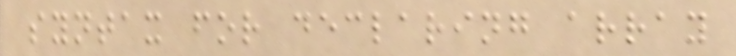syntax for declaring array
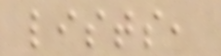lists,
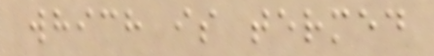which is termed
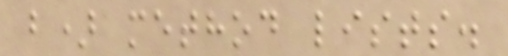b) method lists.
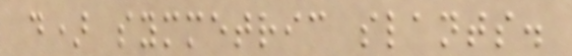d) symmetric slants.
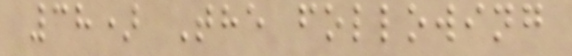38) The following
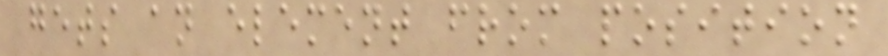gets an element from position
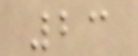23
